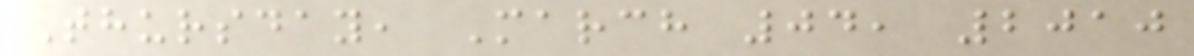Thursday, March 04, 2010
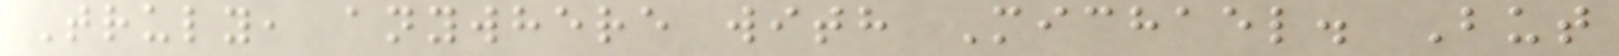Truly, anywhere with Michael. But
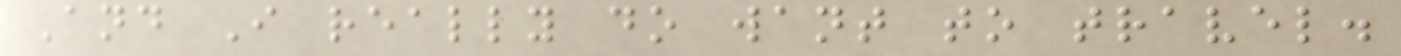And I really do want to travel.
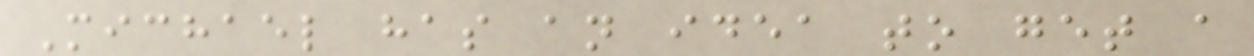Michael has an idea to get a
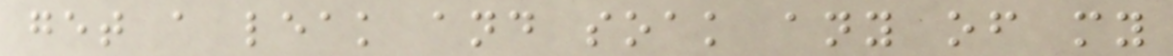get a leak and soak any of my
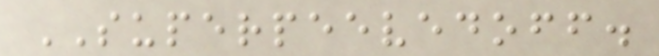SUPERPEEVEDOFF.
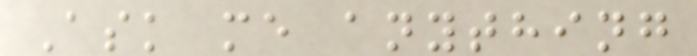Ask me anything
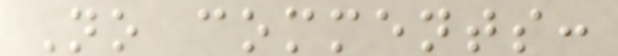No comments:
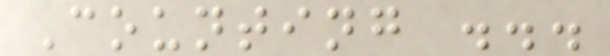Counting ...
